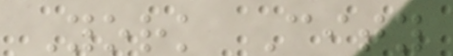York City
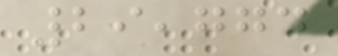29,774
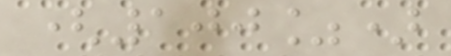(100%)
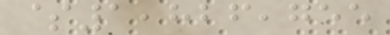$1,826,755
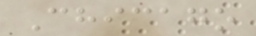Chicago
